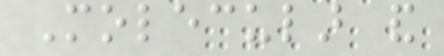Molecular and
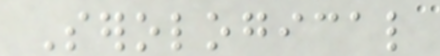Serological
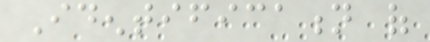Identification of
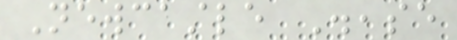Newcastle Disease
